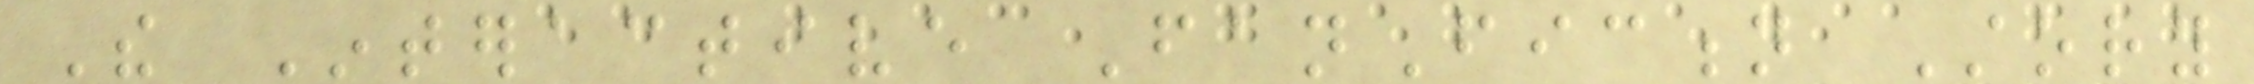The Interactive FanFiction Story
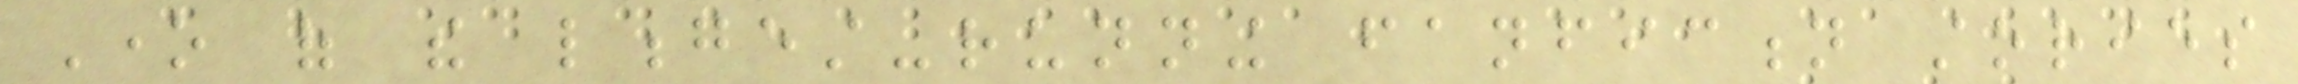One of the longest-running fanfiction stories
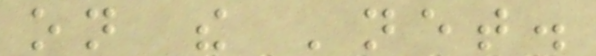on the 'net.
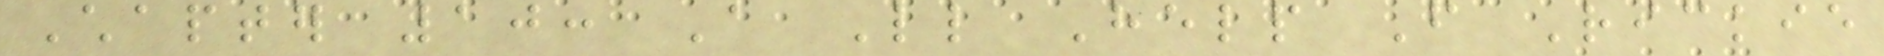Chapter 10: A Little Help From Rickie
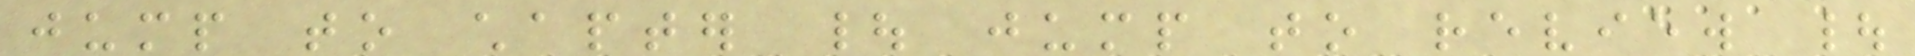jump to chapter | jump to review |
